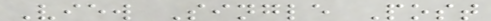View Single Post
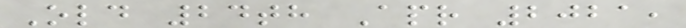Old 24th Apr 2021,
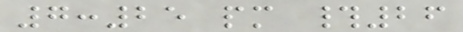7:25 pm #26
